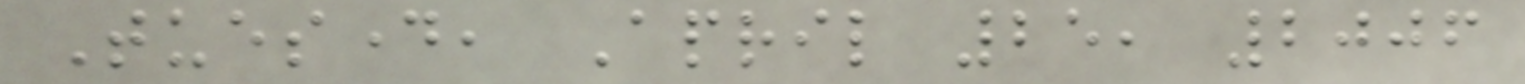Tuesday, April 25, 2006
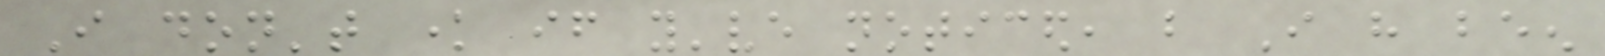I don't know if you've noticed, but I have been
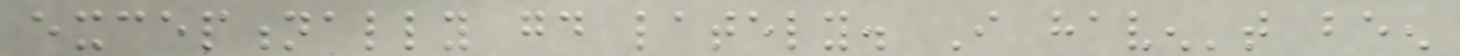exceptionally good lately. I haven't been
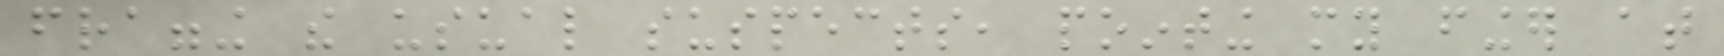fragging the usual suspects, pointing my finger at
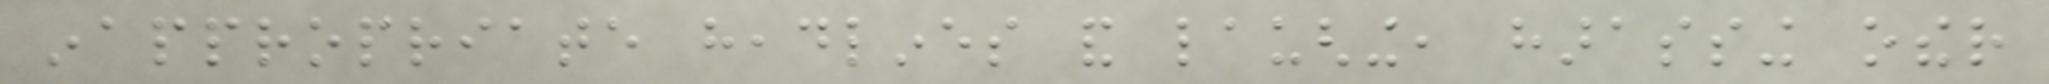inappropriate headlines and laughing, harassing other
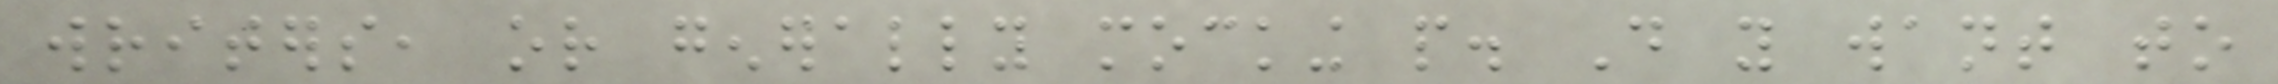writers, or generally mocking people. Do you want to
